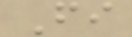Fi
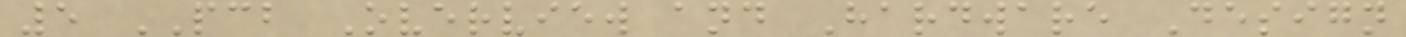5 PCB Overview and Hardware Design
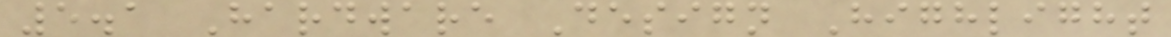5.1 Hardware Design Highlight
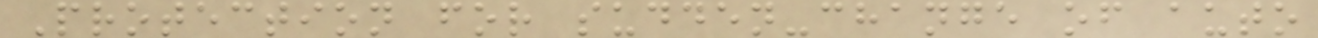Protection for sudden-change of auto
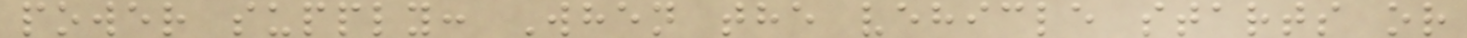power supply: When the vehicle starts or
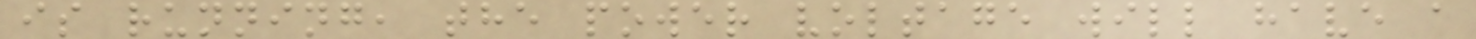is running, the power voltage will have a
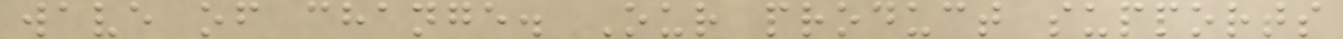wave of change. Our product supports
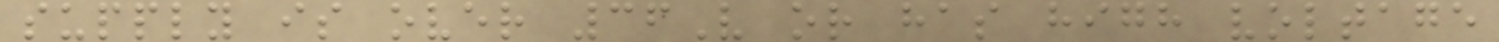supply is over 36V or has high voltage
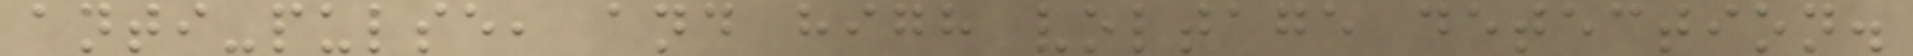anti-pulse, and high voltage detection.
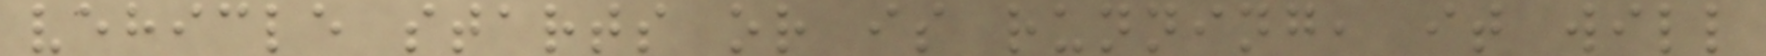vehicle starts or is running, it will
